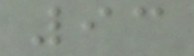93
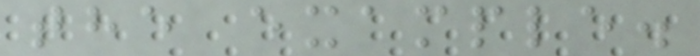the example.
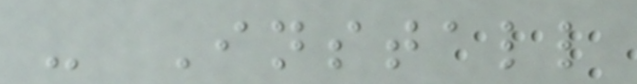- Install
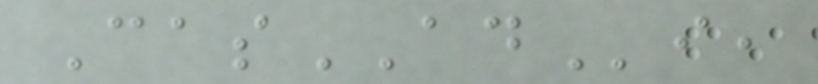CasADi,
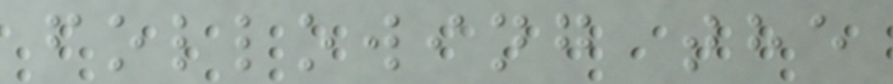following the
